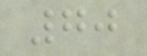70
